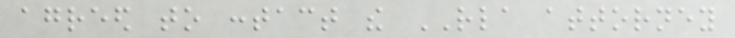agreed to contact the RLA attorney
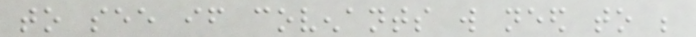to see if covenants will need to be
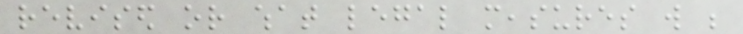revised or what legal measures will be
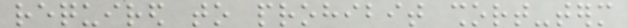required to prohibit short-term
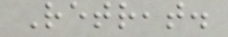Retreat.
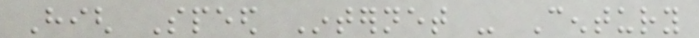High Speed Internet - Century
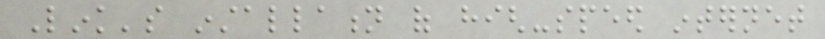Link's installation of high-speed internet
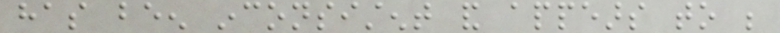has been inconsistent and appears to be
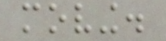moving.
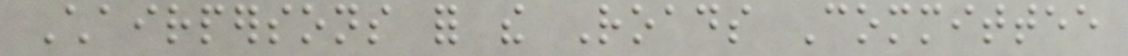Chairpersons for the Roads Committee
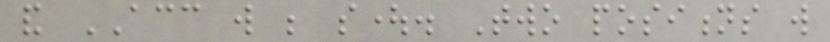and ACC will be sought. Two positions will
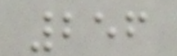256
